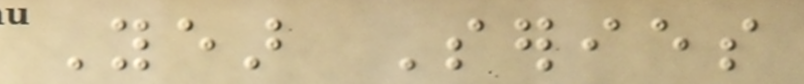Year Series
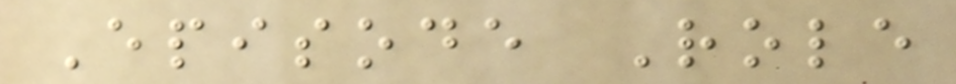Episode Role
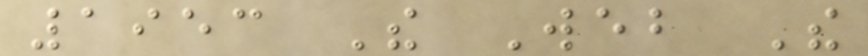1953 The Web The
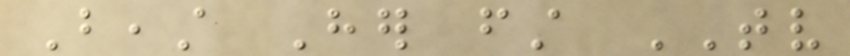Beast Her first TV
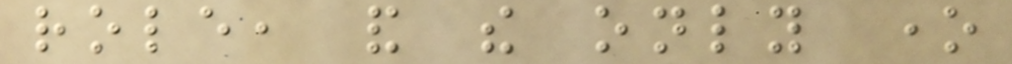role, and the only one
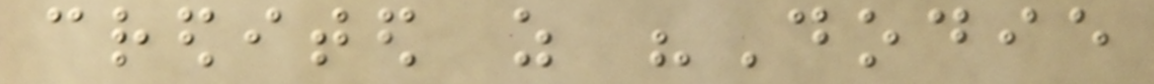credited as "Dodie
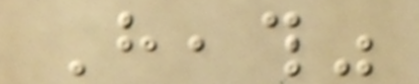Heath"
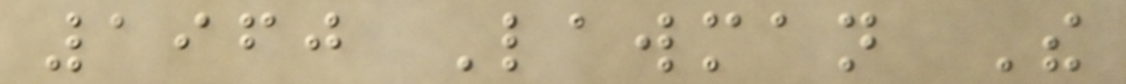1960 Lawman The
